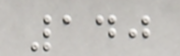140
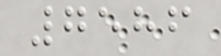7586
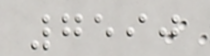7590
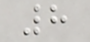8
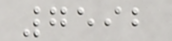7592
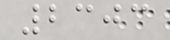2303
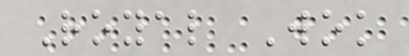Royal Wok
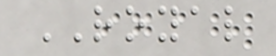ROYAL
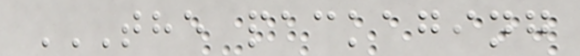THE PACKAGING
